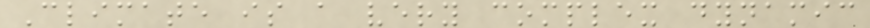Climate is a very complex dynamic
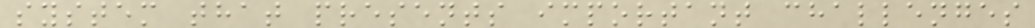system that presents important challenges
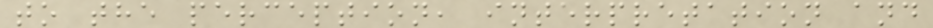to the perception, interpretation and
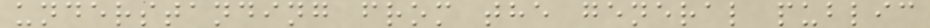understanding from the general public
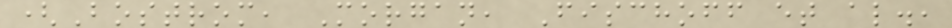(Bostrom, Morgan, Fischoff et al.,
